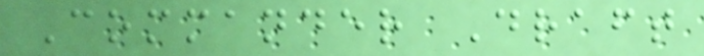Commander Draft
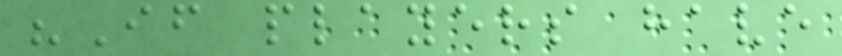"If players have
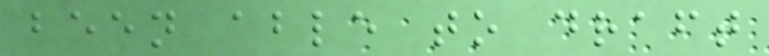been able to draft
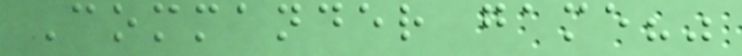Commander game?"
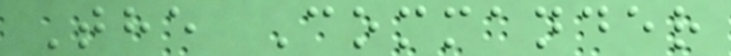The Commander
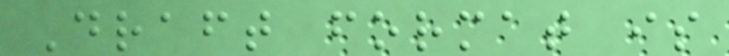Draft format is
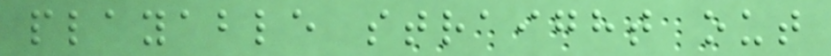playable straight out
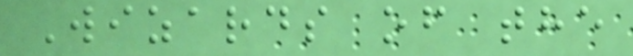Wizards of the
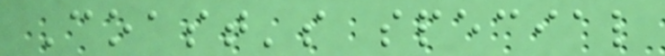Coast's special
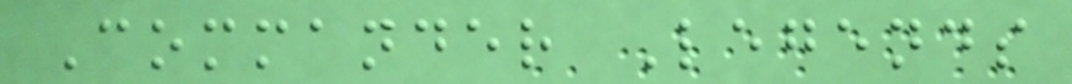Commander Legends
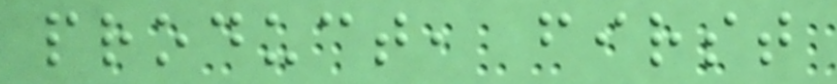product, first
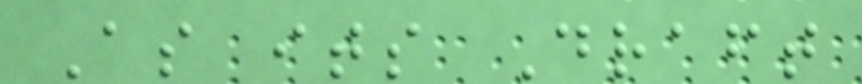As its Draft
